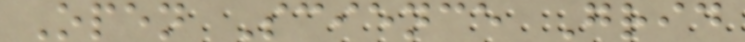Open Science Grid
